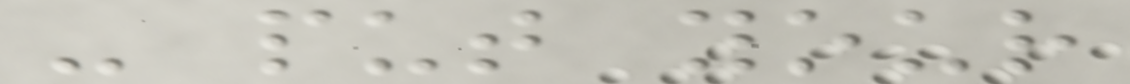- put your
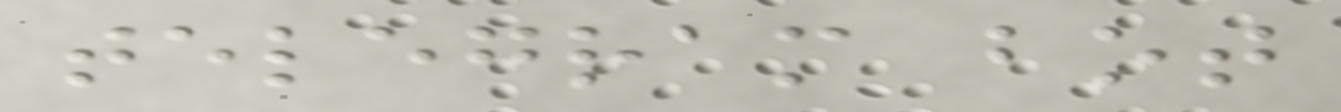telegram bot
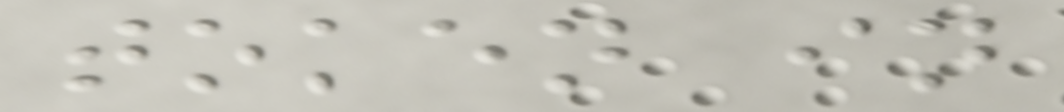token in
